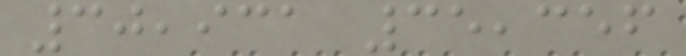30,931 35,356
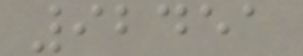92451
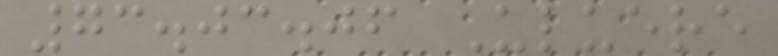73.03.06 Uluere
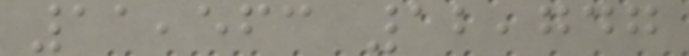11,563 12,747
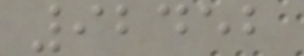92452
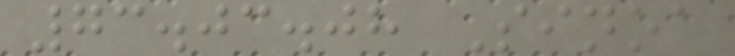73.03.08 Sinoa
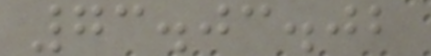73.03.02
